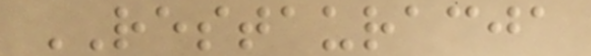RESTAURACJA
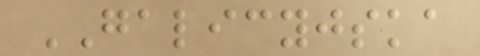GALICYJSKA
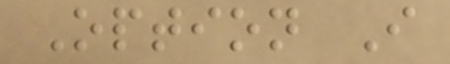Option I
